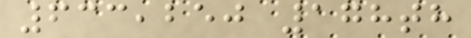633,250 178th
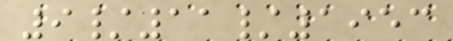9/11/1953
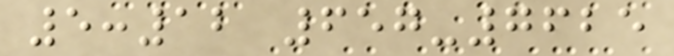5:12 657-7625
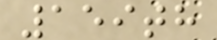159th
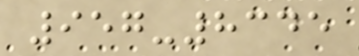957-8345
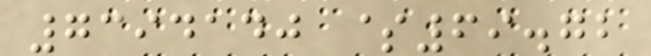7394140 $69.72
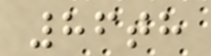86th
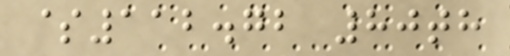$112.72 80th
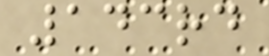143rd
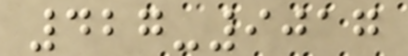427-9017
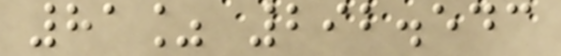81% 292.543
